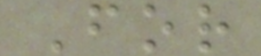For
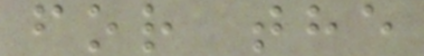for the
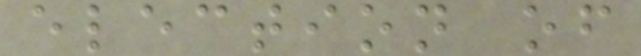election of
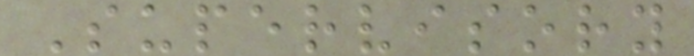Supervisory
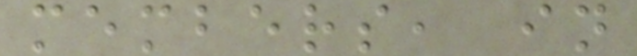members, in
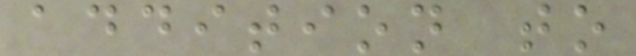addition to
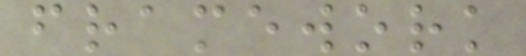framework
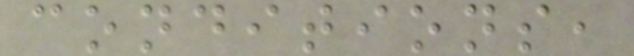conditions,
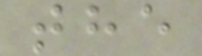the
